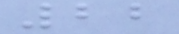22
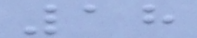18
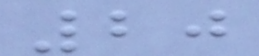20
